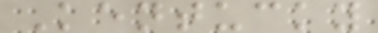Kentucky
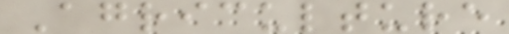Agriculture
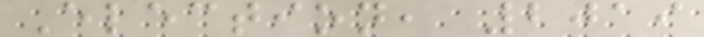Election, 2019
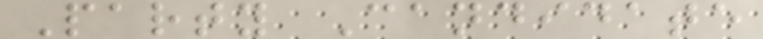Party Candidate
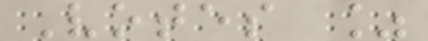Votes %
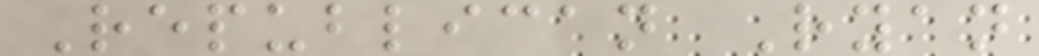Republican Ryan
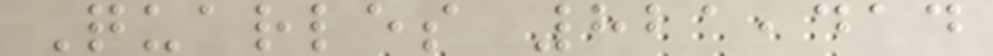Quarles 821,414
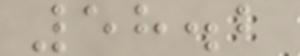58.2
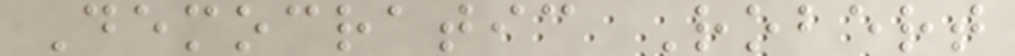Democratic Robert
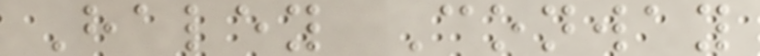Haley Conway
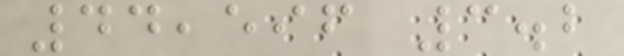44,596 3.2
